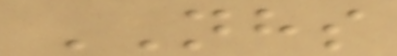NHS
